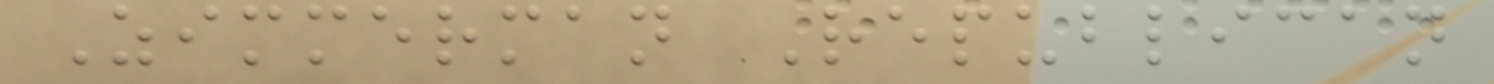Zimmerman Republican
